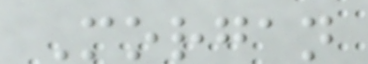Morgan
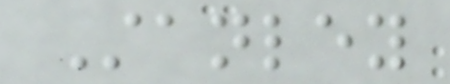Stanley
